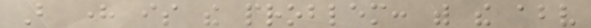But here is the problem: with the above
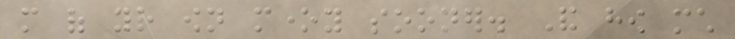more of your own money sooner. And how much
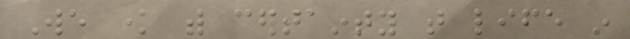We know with certainty that life in
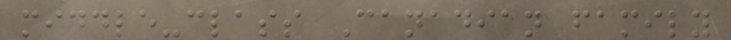middle-class Canadian family
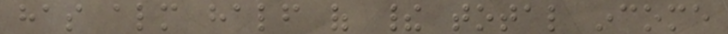has almost half of their total income
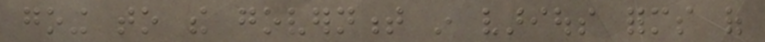going to the government in various forms of
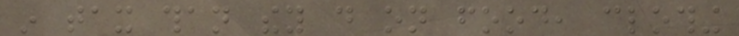in tax than they do on food, clothing
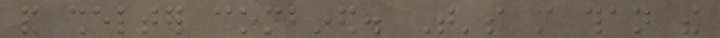and shelter combined. That's more than the
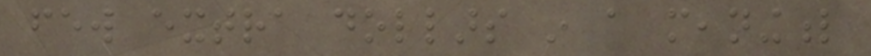few extra dollars in a meaningful
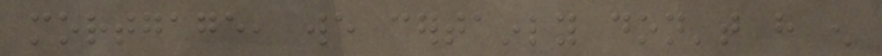mortgage, we certainly don't have enough
